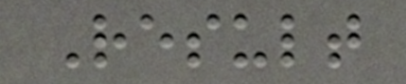Result
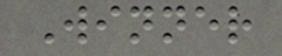Winner
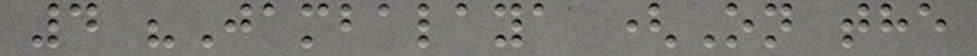4 "Jambalaya (On the
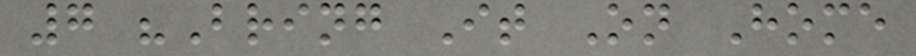7 "Bring It On Home
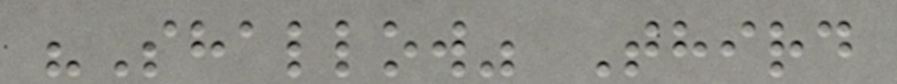"Shallow" Third
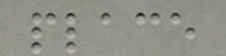place
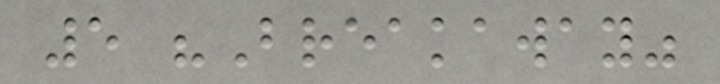5 "Breakaway"
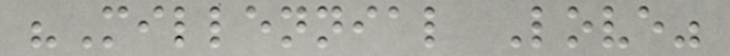"Millennial Love"
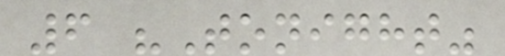6 "Tonight"
